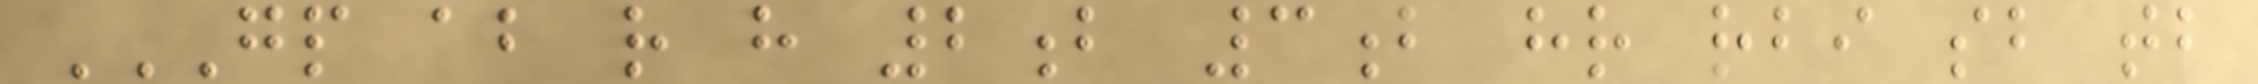GP AB R H 2B 3B HR RBI SB TB
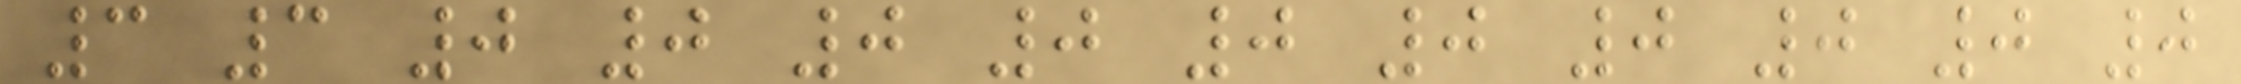3 3 0 0 0 0 0 0 0 0 0 0
